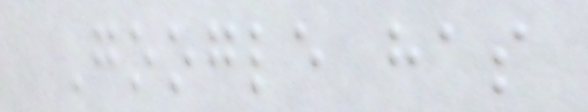Google has
